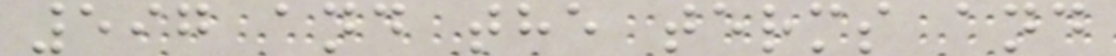597 and the terms and
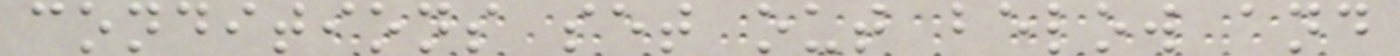conditions set out below and
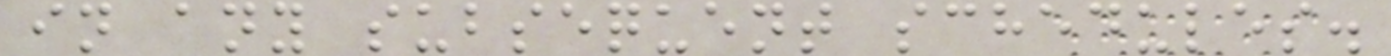in any subsequent schedules.
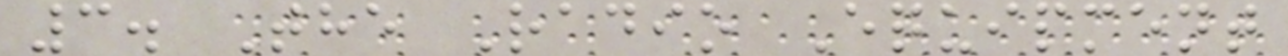3. The Radio Equipment
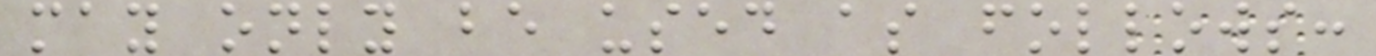may only be used as follows:
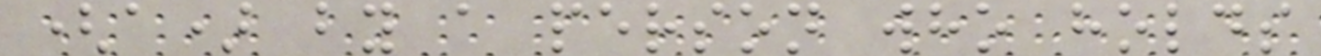(a) by a person who holds
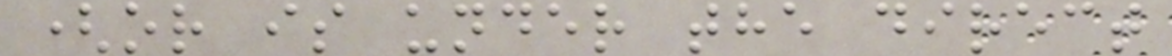(or is under the direct
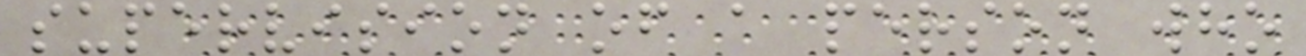supervision of a person who
